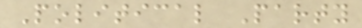Political Party
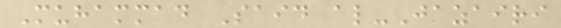Muhammad Said al-Jazairi
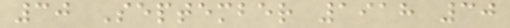30 September 1918 30
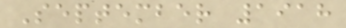September 1918
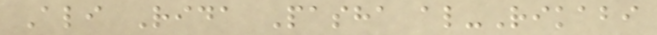Ali Rida Pasha al-Rikabi
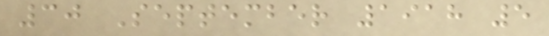30 September 1918 5
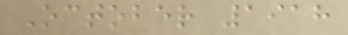October 1918
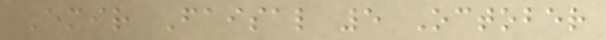Emir Faisal 5 October
